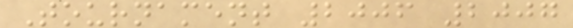Tournament 2006 2007
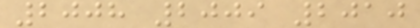2008 2009 2010
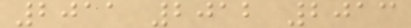2011 2012 2013
